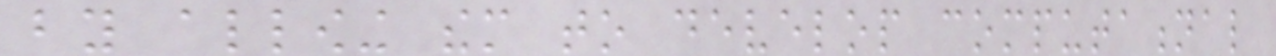by allowing them to develop computational
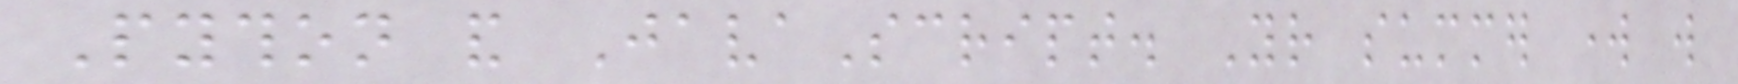Python and JavaScript. Your summer work will
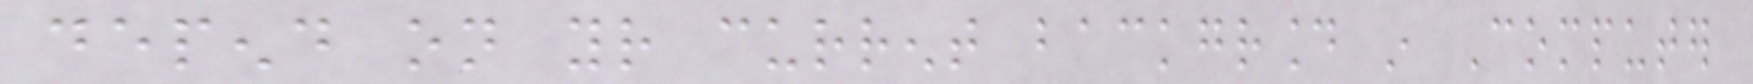depend on your current background in Computer
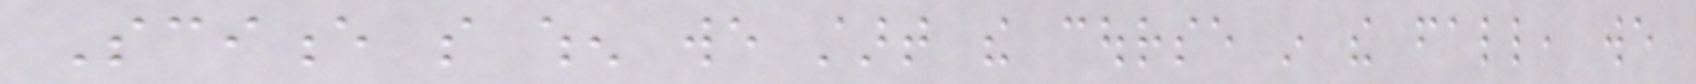Science so when we start the course in the fall, we
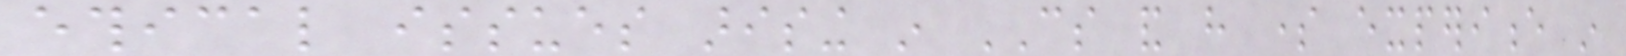ethical issues arising in CS and have some experience in
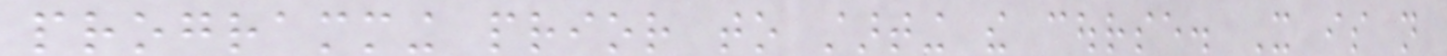programming prior to starting the course. It is not
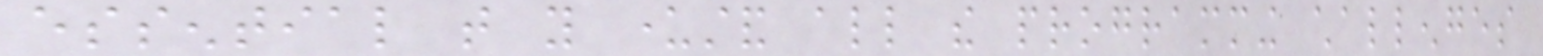essential that you understand all the programming challenges
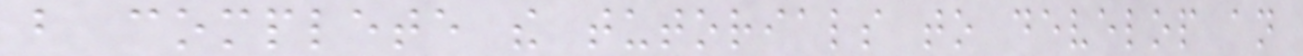but complete the tutorials to develop an
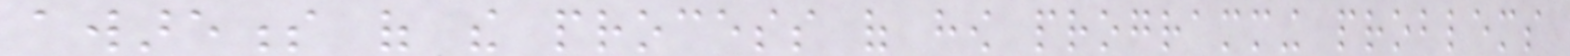awareness of the process of how programming problems
